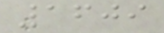1609
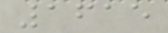1615
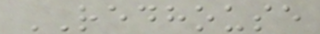REDHOUSE
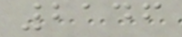2146
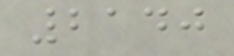2140
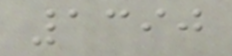1390
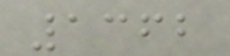1362
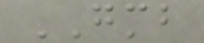GMB
